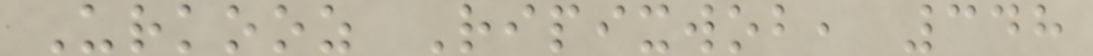Urkooz Ripixwob, 348
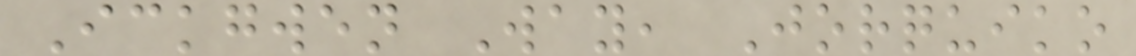Ickgwen Way, Jorquiko
